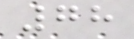78
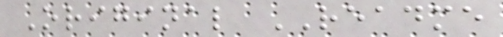Original README
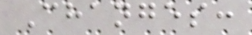Changes:
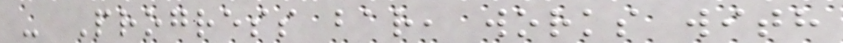- Progress bar, works with
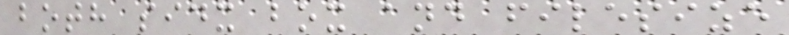both sidx box and filesize
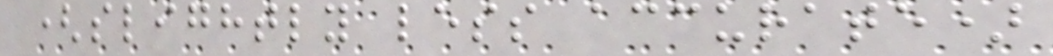(slightly less accurate)
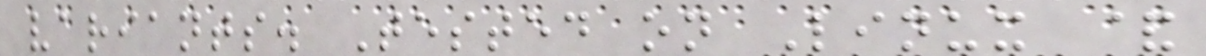variants. Tested on Linux &
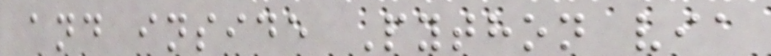and inside Python via
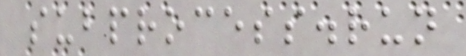subprocess.run
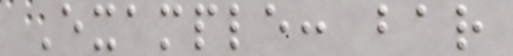Example: bar
